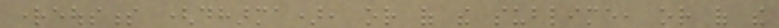righteousness (dharma), or of the sublime, or of the
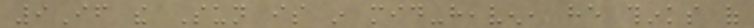9If the Sun is in mid-heaven, he thinks of
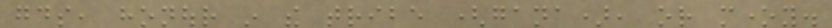goods, honour in the tribe (gana), or money.
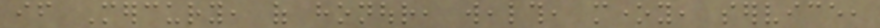if Mercury, of honour, wealth, money, service,
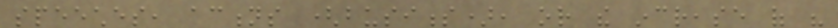speeches, actions (business), or the increase of his
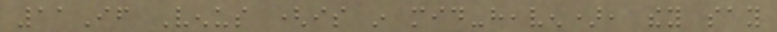11If Venus (is in mid-heaven), they say
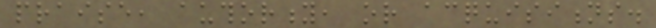praise, authority, or acquisitions.
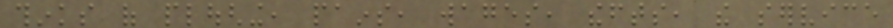thinks of ploughing, pains, wages, thefts, the service
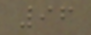96
